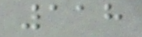118
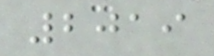2019
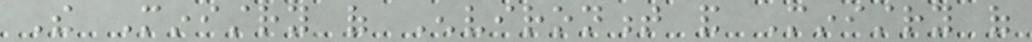The Ministry of Environment and Ministry of
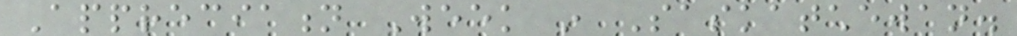Appreciation Week in Saskatchewan.
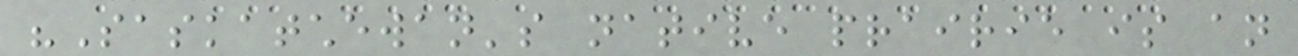"Saskatchewan's native prairie is an
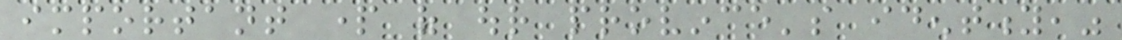important part of our province's identity,"
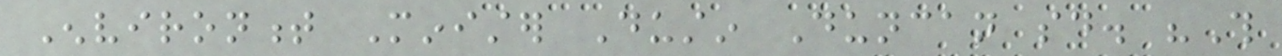Environment Minister Dustin Duncan said. "This
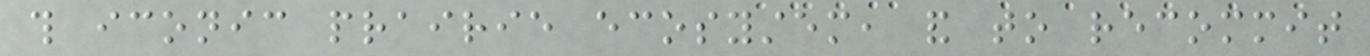this iconic prairie ecosystem, and to recommit
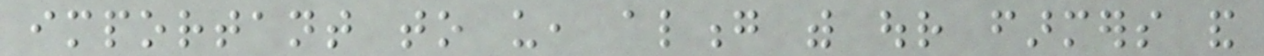important to us, along with our farmers and
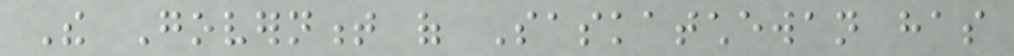The Government of Saskatchewan has
